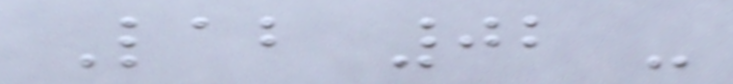Lab 02 -
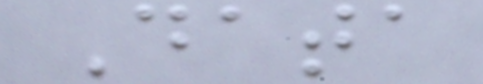Data
